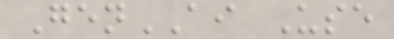GenAI Use
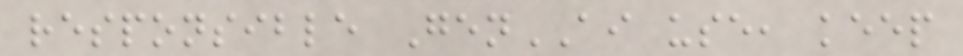responsible GenAI use, keep
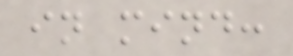in mind:
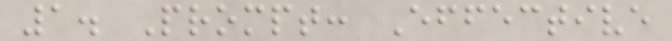1. Prompt: Effective
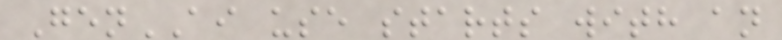GenAI use starts with an
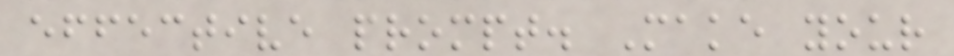effective prompt. Make your
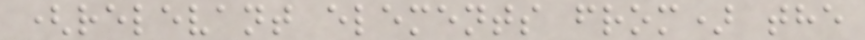(relevant elements from) the
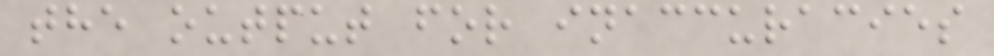the output for inaccuracies
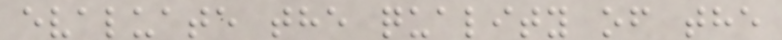evaluate the quality of the
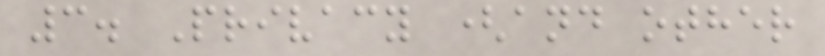3. Privacy (and other
